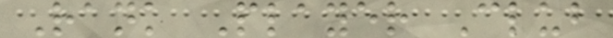Rank Player Club
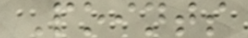Points
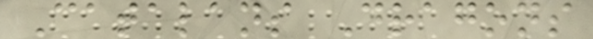Catalans Dragons
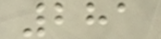281
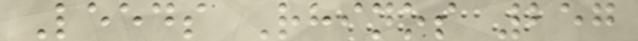Leeds Rhinos 257
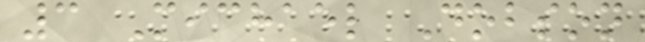3 Michael Dobson
